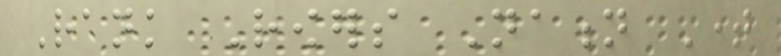Rank Rowers Nation Time
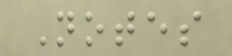Notes
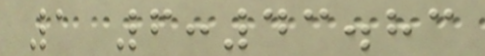1 6:43.83
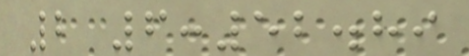2 6:52.89
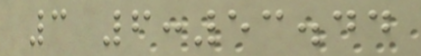3 6:53.44
